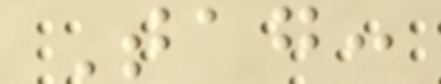Tag:
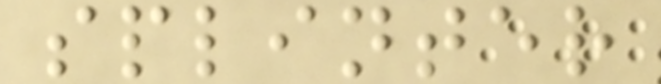splinter
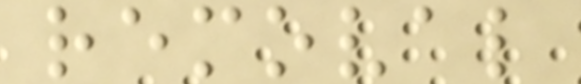removal
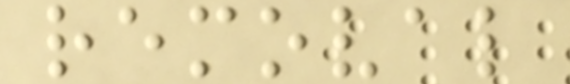removal
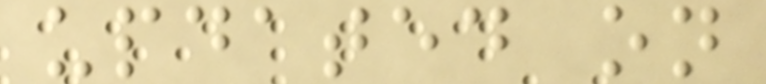updated on
